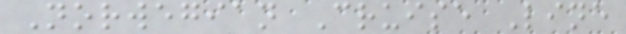Norwegian Cruise Line
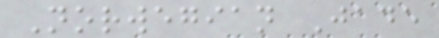Norwegian Jade
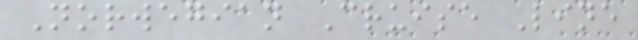Norwegian Cruise Line
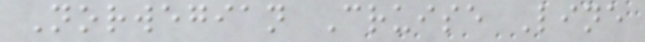Norwegian Cruise Line
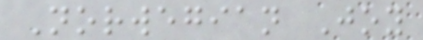Norwegian Joy
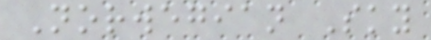Norwegian Sky
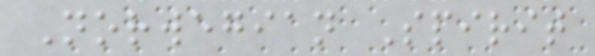Norwegian Spirit
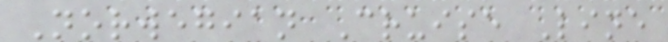Norwegian Cruise Line
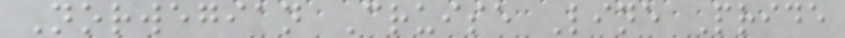Norwegian Cruise Line Pride
